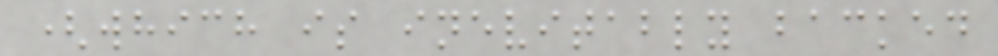(which is inevitably backed
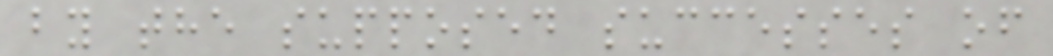by the supposed successes of
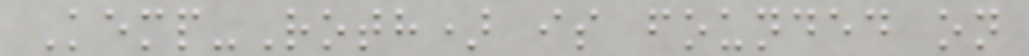Kemp-Roth) is founded on
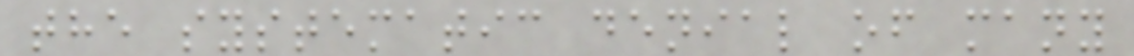the systematic denial of many
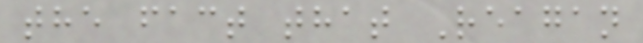the fact that Reagan
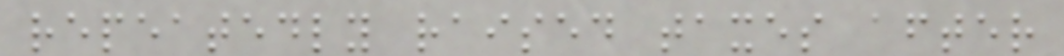repeatedly raised taxes after
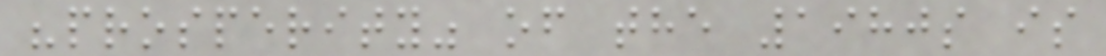"prosperity" of the 1980s is
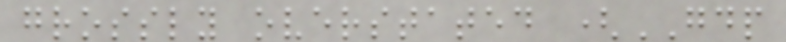grossly overstated (GDP
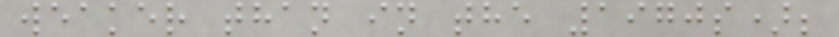weaker than in the 1970s);
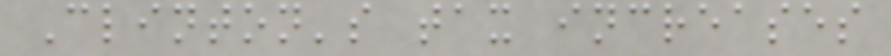Clinton's tax increases
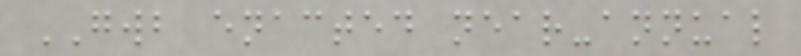GWB enacted near-annual
